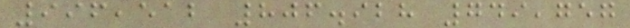996,512 806.928 749,757
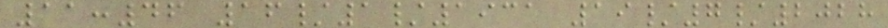11:46 16/1/1931 19/7/2028
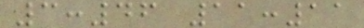3:46 11:11
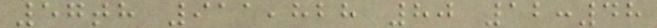57th 911,828 80 12:48
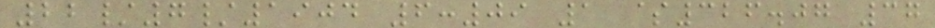22/7/1904 6:09 1 $326.07 37
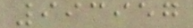993957
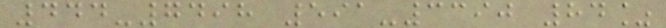444-7498 591-3390 84%
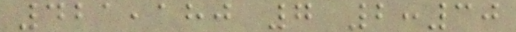421,180 7 2:30
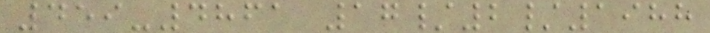459-4861 17/2/1988
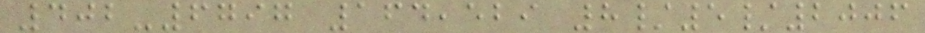402-6797 164,529 8/5/2006
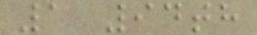1 94th
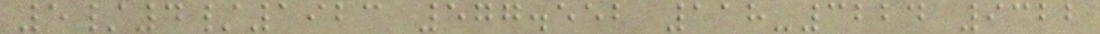5/4/1923 577.552 118-3224 9322
